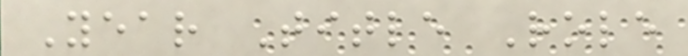Year Title Role
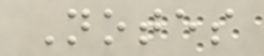Notes
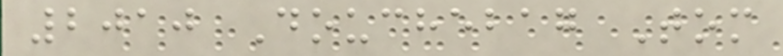2010 Douchebag Tom
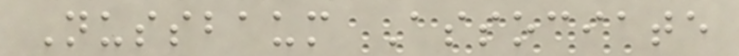Nussbaum Associate
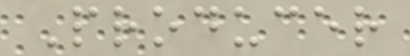Producer
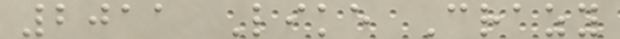2011 Like Crazy
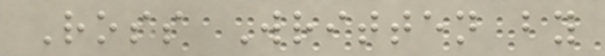Ross Written by
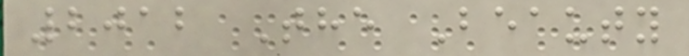2012 The Beauty
